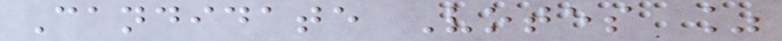Candidate Votes %
